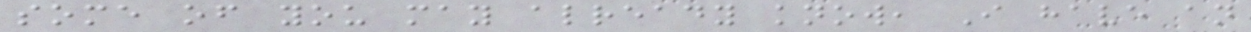some of you may already know, I have an
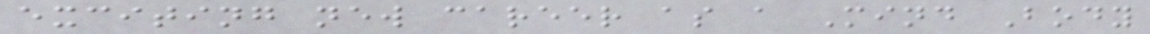exciting new career as a Mind Body
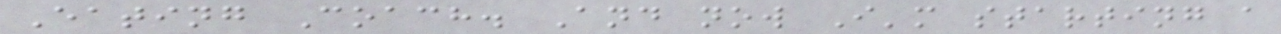Eating Coach. And now I'm starting a
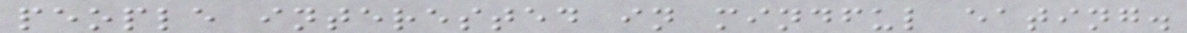people interested in mindful eating.
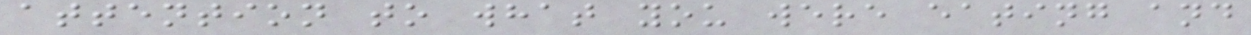attention to what you were eating and
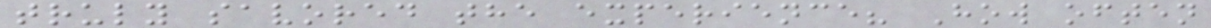truly savored the experience? How often
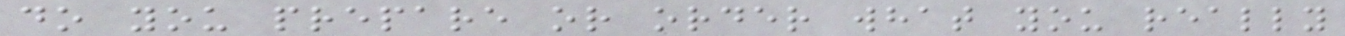do you prepare or order what you really
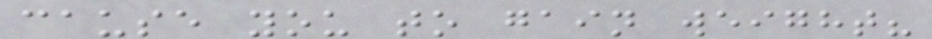cause you to gain weight?
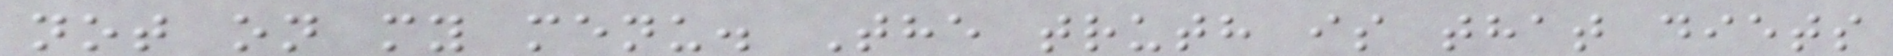not on my menu. The truth is that diets
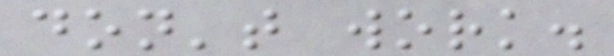don't work.
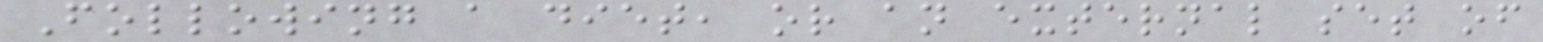Following a diet, or an external set of
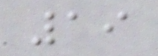19
